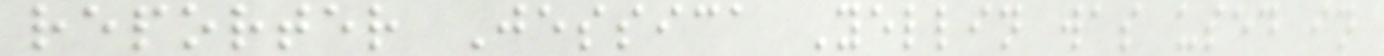reporter Jessica Yellin was used in
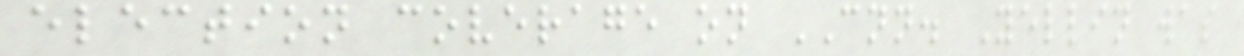election coverage on CNN. Yellin was
